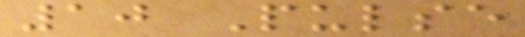10 Pulse
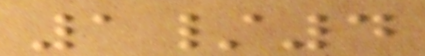1/4
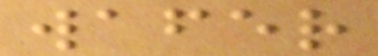wafer
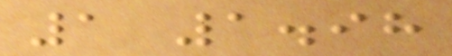1 1.98
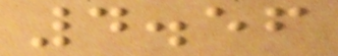4.56
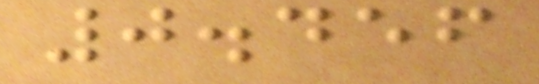0.456
